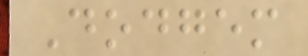Dodgem
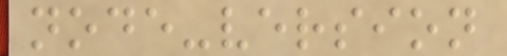node-version
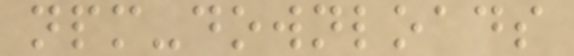npm-downloads
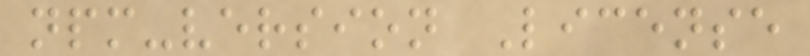npm-version License
